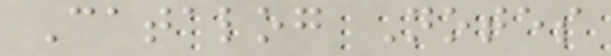Catalog Notes
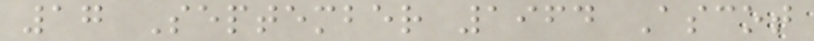17 September 1964 Ascot
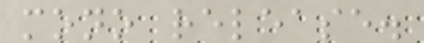mono release.
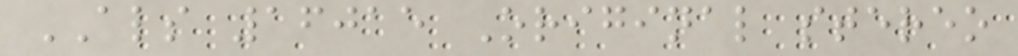ALS 16015 Original stereo
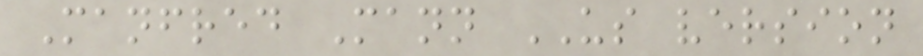Manfred Mann US version
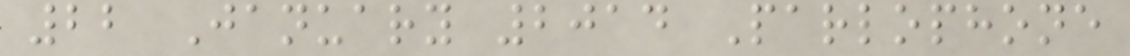22 January 2014 Parlophone
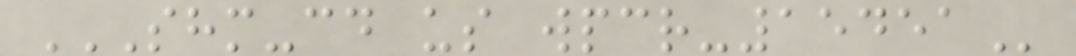SHM-CD US WPCR-15451
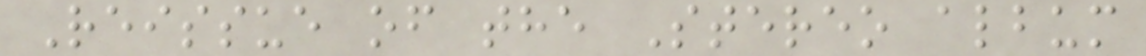Reissue of the Stereo album
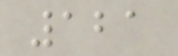121
